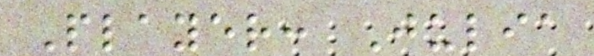Player: Julia
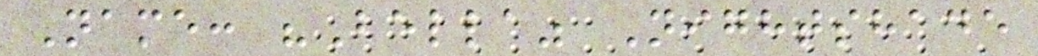Name: "Bella" Nightshade
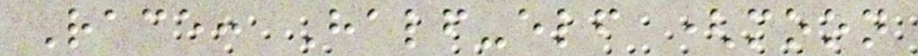Race: Half-elf (moon
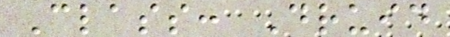Class: Druid
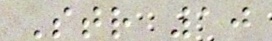Str 10
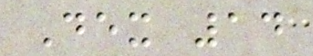Dex 14
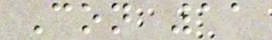Con 11
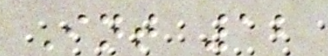Int 12
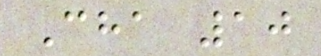Cha 10
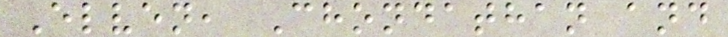Elven, Chondathan and
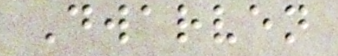Dwarven
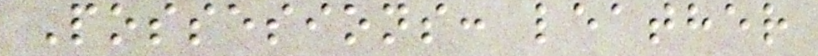Possesions: leather
